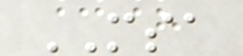MSA
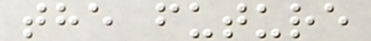the future
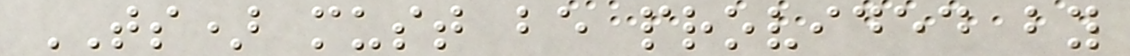TS) must be provided by
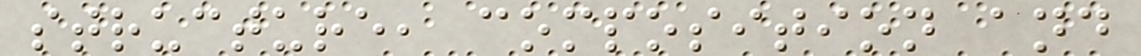structure, composition and
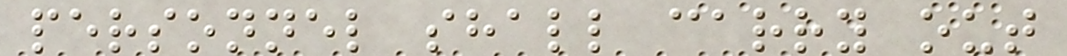personnel shall carry out
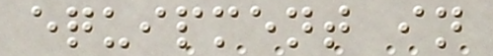equipment in
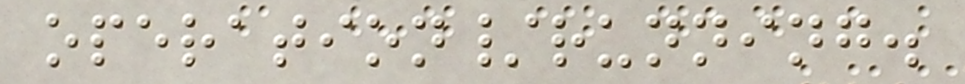operation/running.
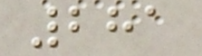281
